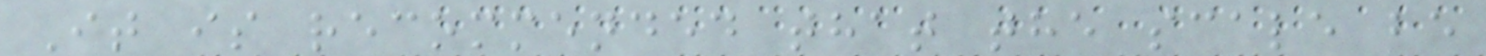It is recommended that the scale be
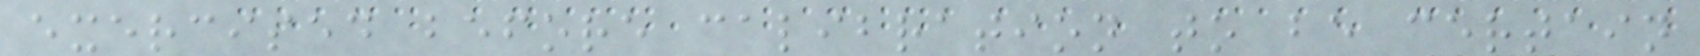exercised before calibration to be certain
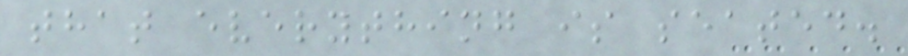that everything is seated.
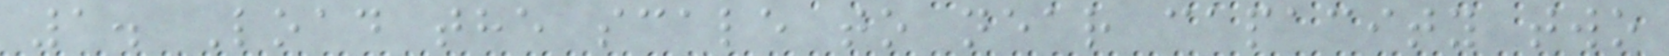1. Load the scale to near capacity two
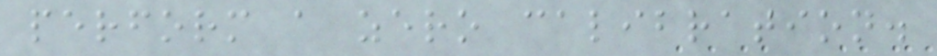perform a zero calibration.
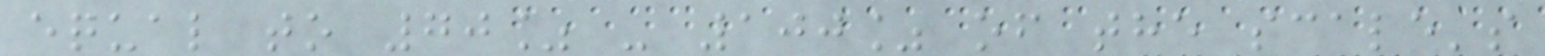equal to 70% - 100% of the scale's
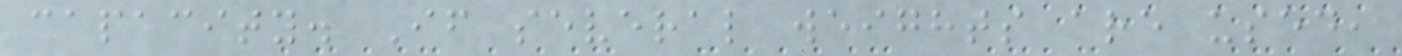capacity. If several weights are used,
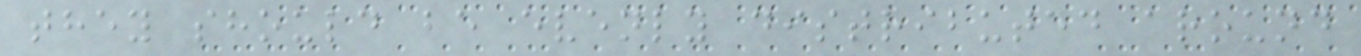they should be evenly distributed around
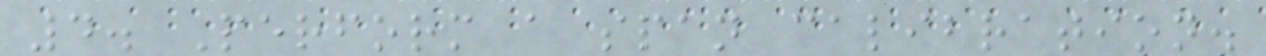4. Perform a span calibration.
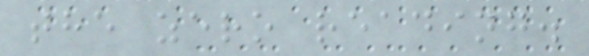the zero reading.
